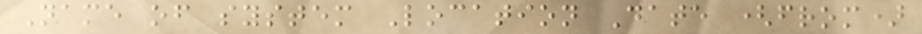Name of system Location Date (from)
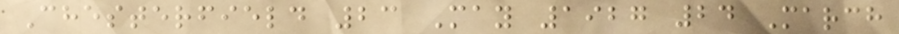Chesterfield 23 May 1927 24 March
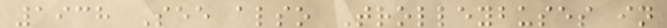1938 See also Trolleybuses in
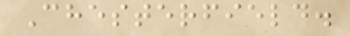Chesterfield.
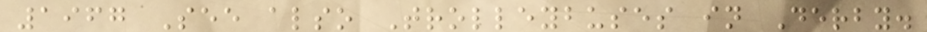1967 See also Trolleybuses in Derby.
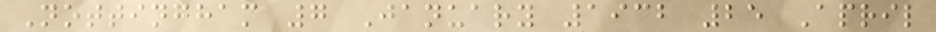Nottingham 7 January 1932 25 April
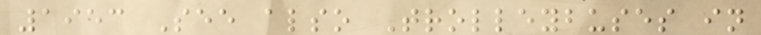1953 See also Trolleybuses in
